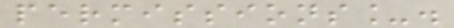permissions_.
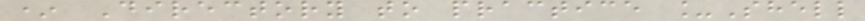* Directory to practice _Shell
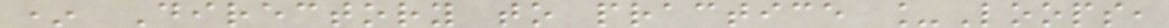* Directory to practice _Loops,
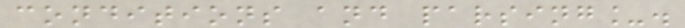conditions and parsing_.
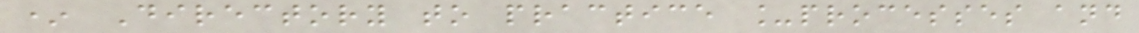* Directory to practice _processes and
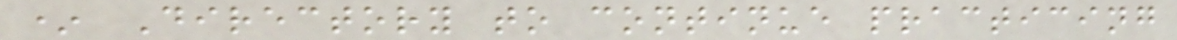* Directory to continue practicing
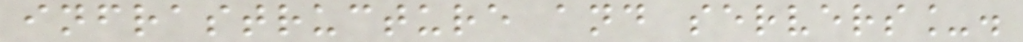infrastructure and servers_.
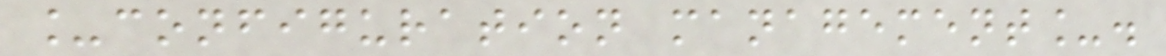_configuration management_.
